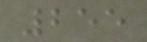255
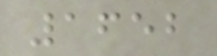1652
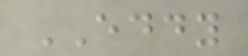EDDY
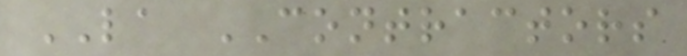LA CONTRACTORS
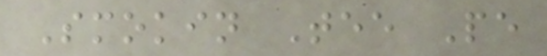Smokin Tee Pe
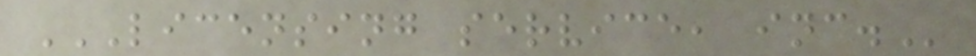LICENSING SERVICE, INC.
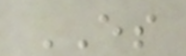ES
